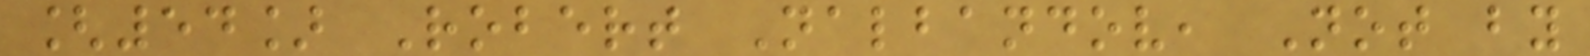[54] Robert Nalbandov, Not by
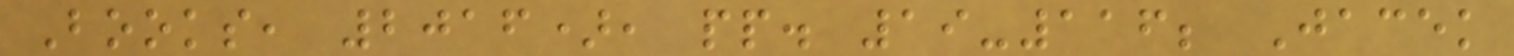Books, 2016), pp. 19-116; Jacek
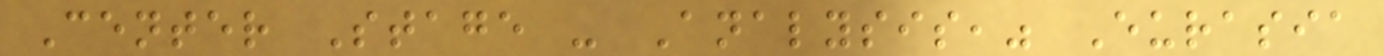Center Stage - Analysis," Eurasia
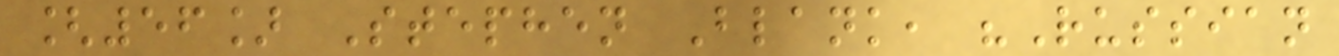[56] Stephen Blank, "Russian
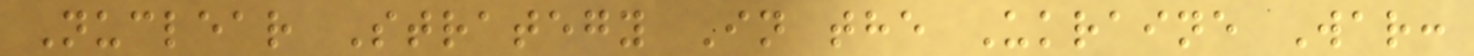Nuclear Strategy In the Ukraine War:
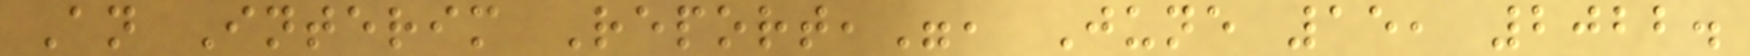An Interim Report,", June 15, 2022.
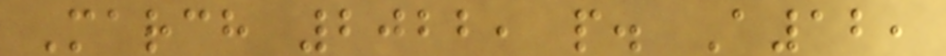March 2022, p. A12,
